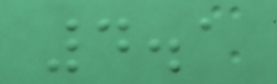4.1
